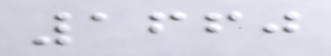1660
